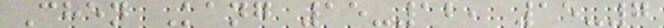Chen Kang 15-12, 15-7
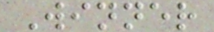Winner
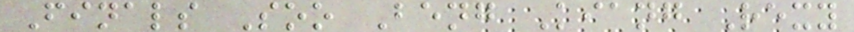Finals Soo Beng Kiang Rexy
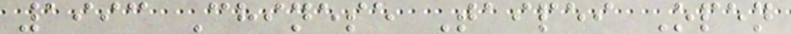1993 Chinese Taipei Open
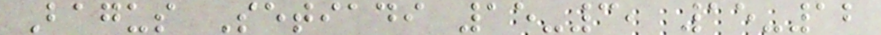Bagus Setiadi 15-3, 15-12
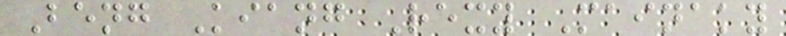Beng Kiang Rexy Mainaky
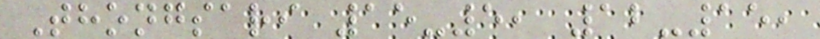Thongsari 15-5, 12-15,
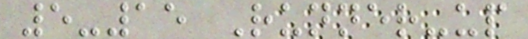5-15 Runner-up
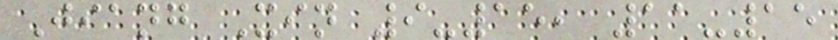Jiang Xin 9-15, 11-15
